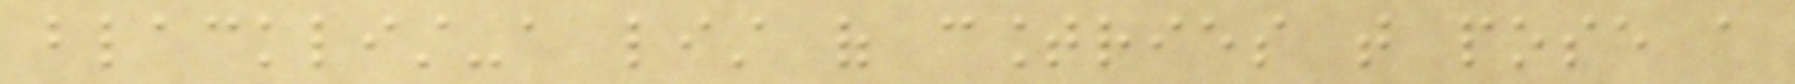blacklist-a list of countries that pose a
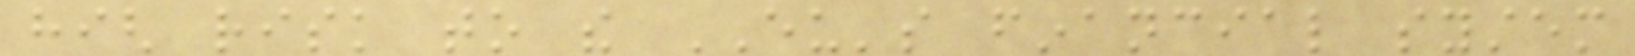high risk to the EU's financial system
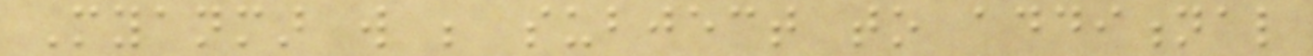Myanmar will be subject to additional
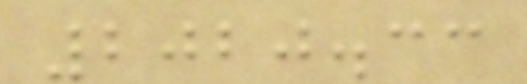2020.33
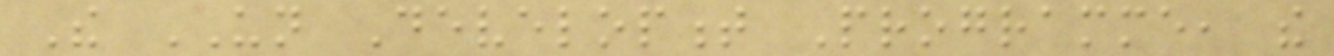The UN Development Programme, the
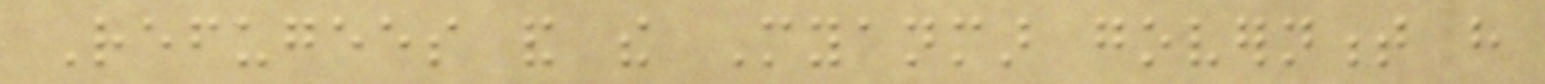Refugees and the Myanmar government have
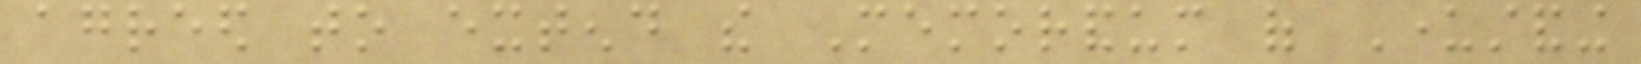agreed to extend the Memorandum of Understanding
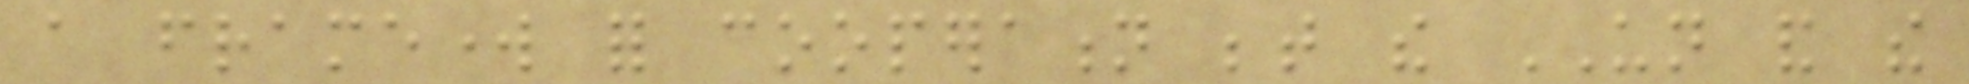a framework for cooperation between the UN and the
